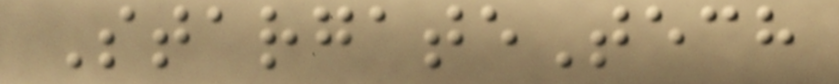StargateTech
